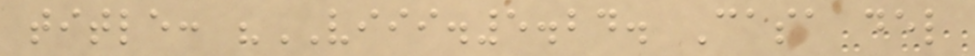title: "VIII.5.24. Casa del
